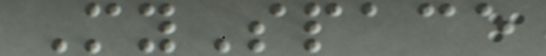MySpace
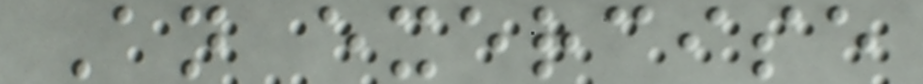An exercise
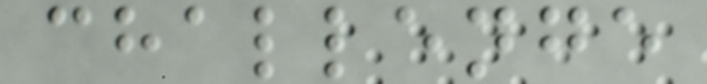challenge
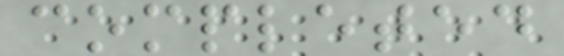completed
